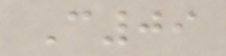C09
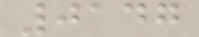0147
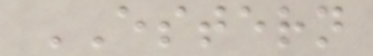ESTERN
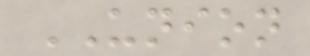UNION
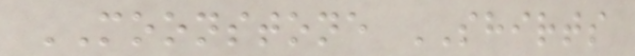MOONSTONE SHIRTS
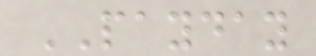PAYDAY
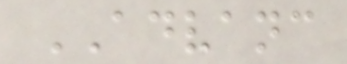ADVANC
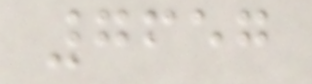7657
